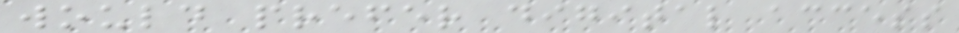would prefer digital access
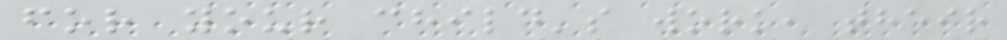for your child's work, their
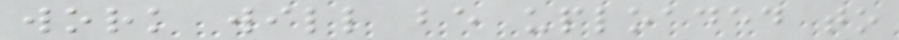work will be uploaded to
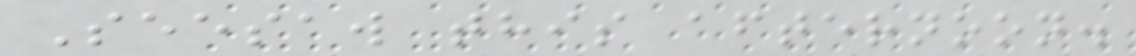Seesaw this afternoon.
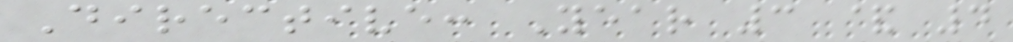Directive: Year 3 & 4
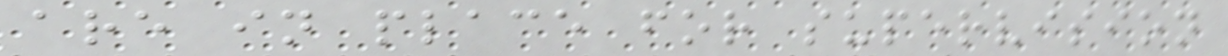are in place for supervision
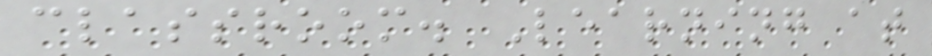classroom. Learning at
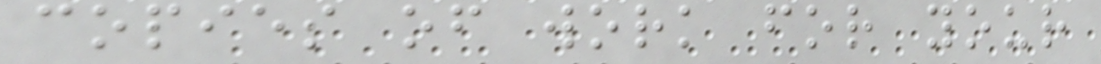copies of work for your
